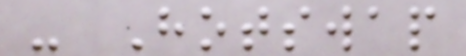- Hotswap
